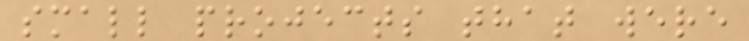small projects that were
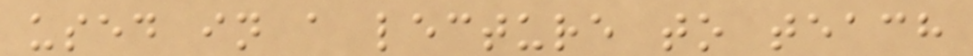used in a lecture to teach
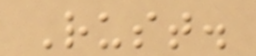Rust.
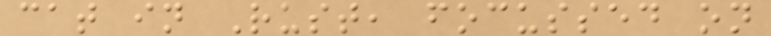cat in Rust, focussed on
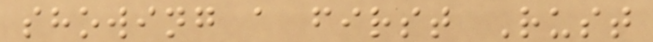showing a first Rust
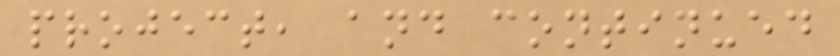project, and continued
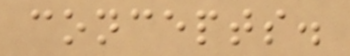concepts.
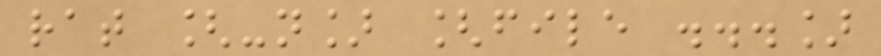rat [-n] [file ...]
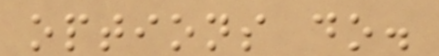options do.
